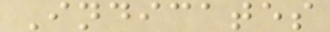Indicates
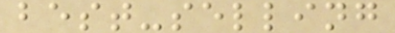best-selling
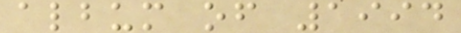album of 1994
